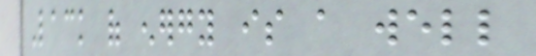Lack of energy is a well
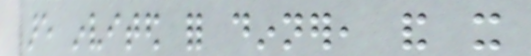are invited for dinner, and it
